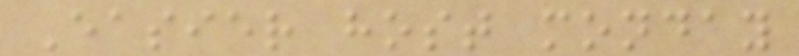Easier host monday
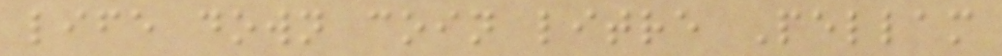life down coin litre Pellam
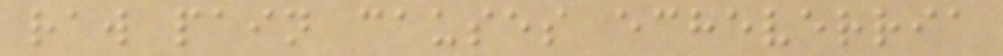raw pain causes echeverria
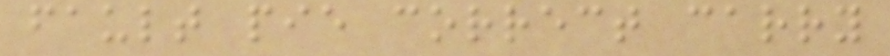fault pie correct carry
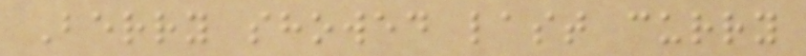Berry showed last curry
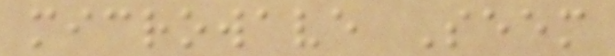microwave Seem
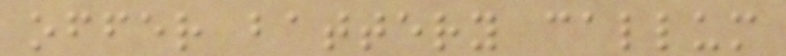offer battery callum
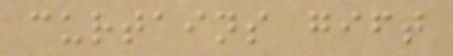curtains gift
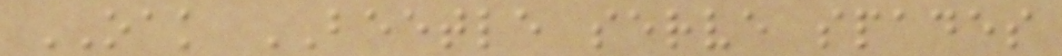OAK BEETLE serve spades
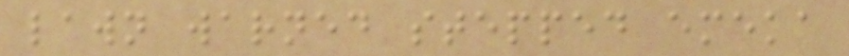lawn warned stepped emeka
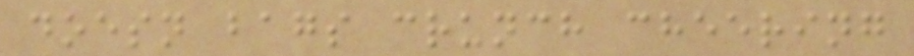doesn bags crunch cheering
